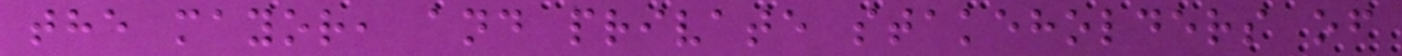the mayor, and private stakeholders of
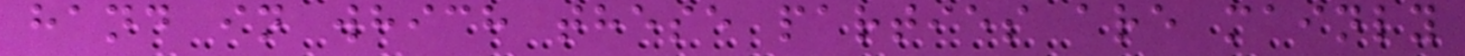hand in which these parties are mainly
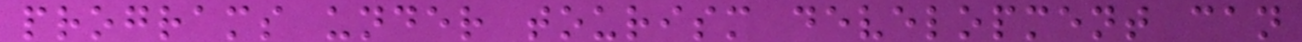programs under tourism development can
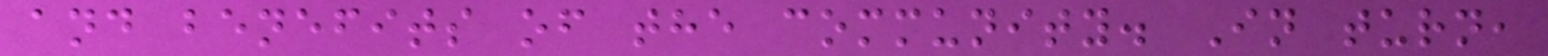and benefits of the community. In turn,
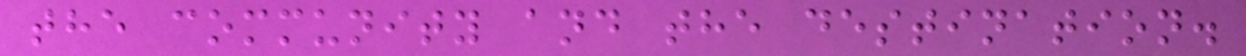the community and the destination.
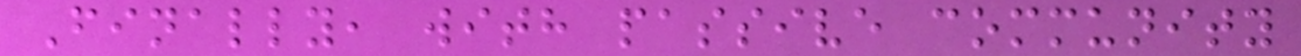Finally, with passive community
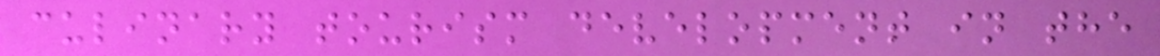culinary tourism development in the
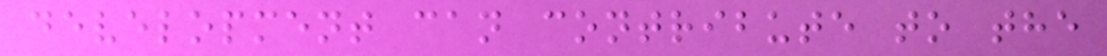development can contribute to the
